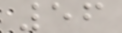56
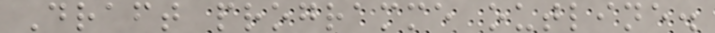Draft programme outline.
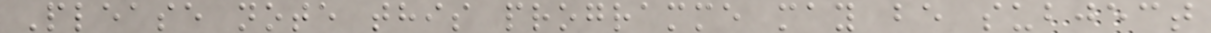Please note this programme may be subject
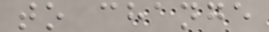to change
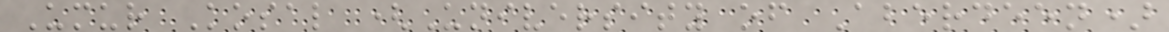Umur Kosal (University of Aberdeen)
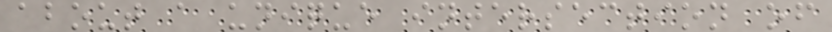about a unique intersection of
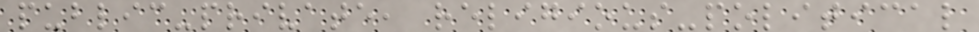public-private, religious-political
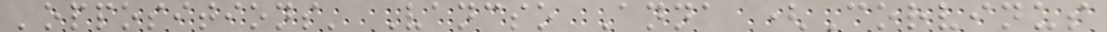'oppositions' Vancso Anna (Corvinus
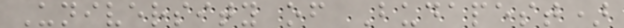University of Budapest)
